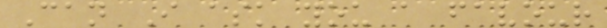Can I ask you a favour
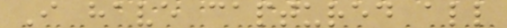I have captured all
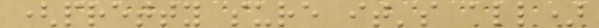(pretty sure it's all)
